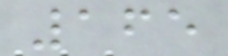165
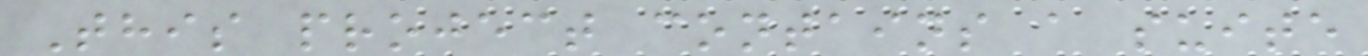This project contains a suite
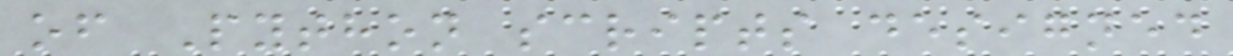of Python scripts designed
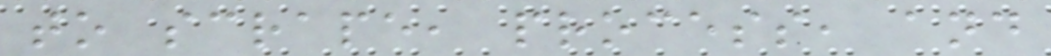to scrape, process, and
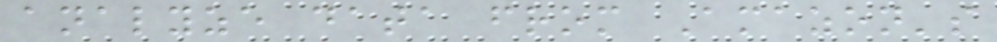analyze data from Amazon's
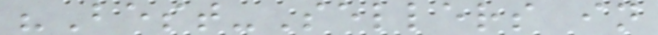"Best-Sellers in
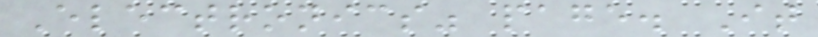Electronics" page. It
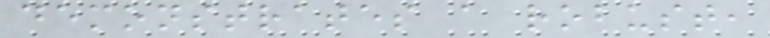demonstrates a robust,
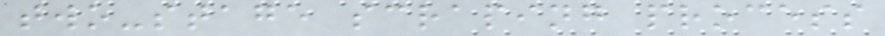two-stage scraping process
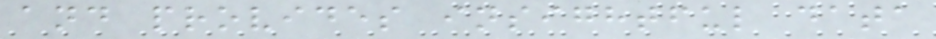and provides insightful data
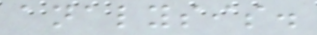analysis.
